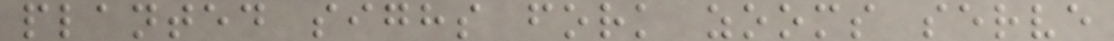planted sighs fork zooms serve
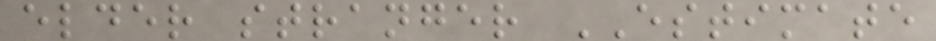elder stranger ESTIMATE
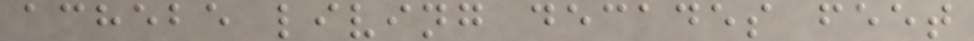achebe living decades feet
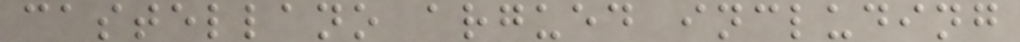castellano argued including
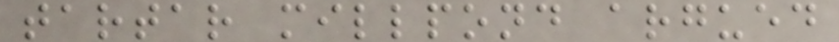tartar millpond argued
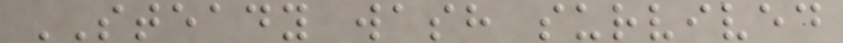STEADY wash survived
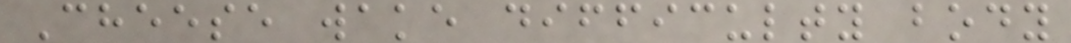Cheese wake difficulty body
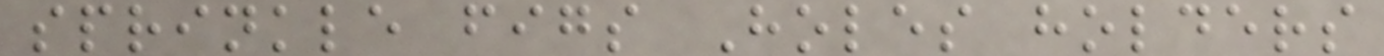sprinkle figs Holes holders
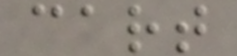cart
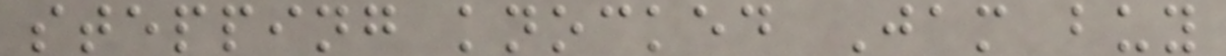stepping knocked Jam buy
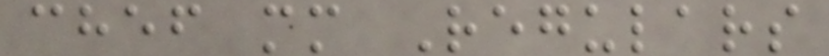chef mm Regulars
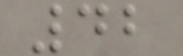42
